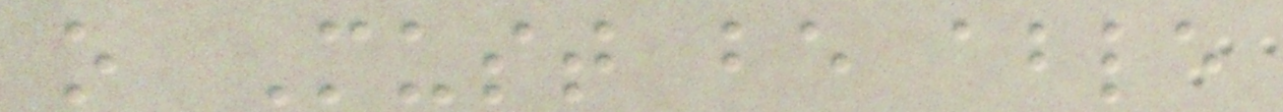o Must be able
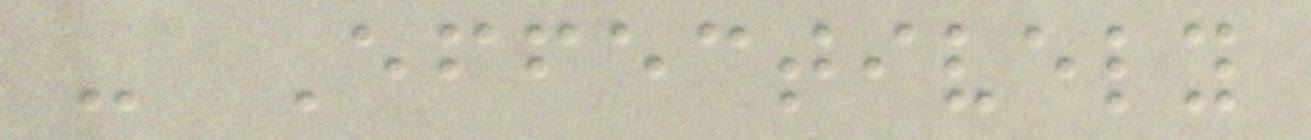- Effectively
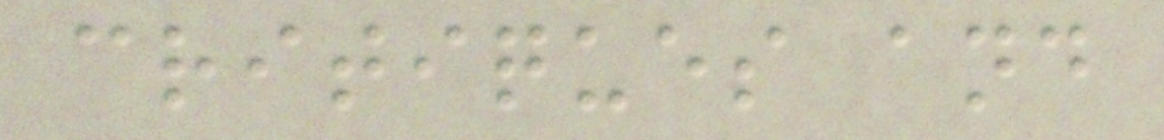critiques and
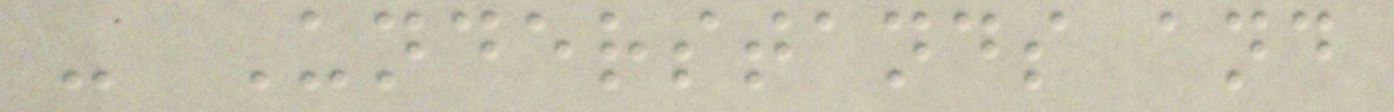- Understands and
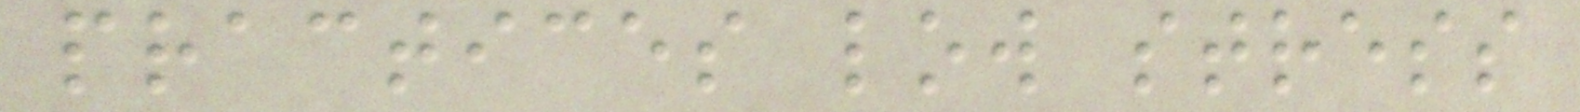practices low stress
